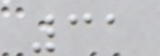31
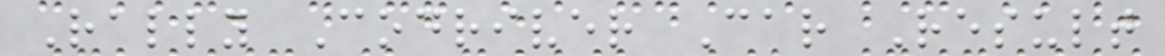Rally Codriver Car Result
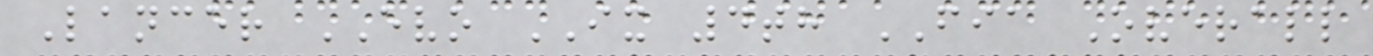Lancer EVO IX 4th FIA Overall
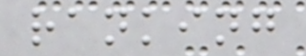ranking
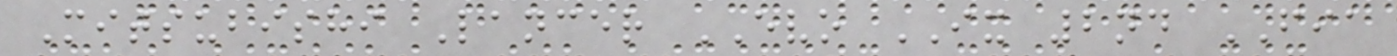Mitsubishi Lancer EVO IX 2nd FIA
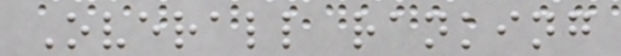Overall ranking
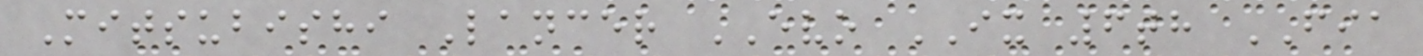Mitsubishi Lancer EVO IX 6th FIA
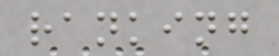ranking
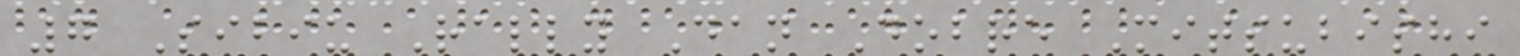7 Sibiu Rally Dan Dobre Mitsubishi
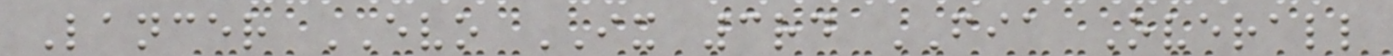Lancer EVO IX 3rd FIA Overall
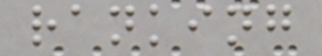ranking
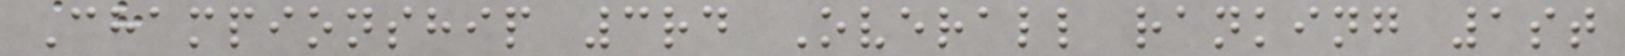Championship 3rd Overall ranking 1st
